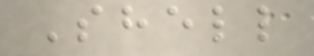Shell
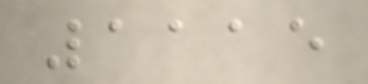1115
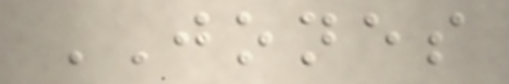JONES
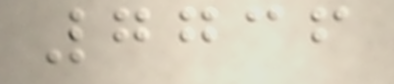7736
